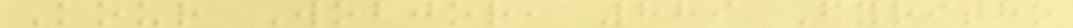Kour Wobjor, 889 Fyritho
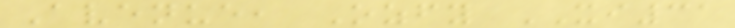Avenue, Ozfy XI31
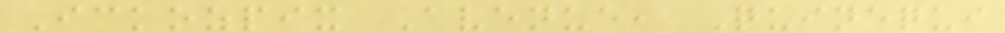Ickozpix Avenue, Quinequi
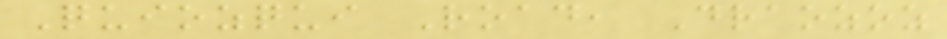Quiozqui Road, Draozoz
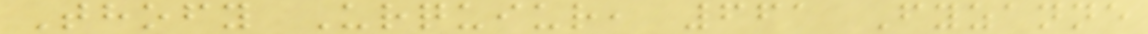Thofy Urquiur, 661 Fyzanne
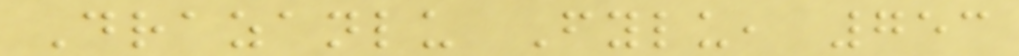Drazanlu Fylu, 753
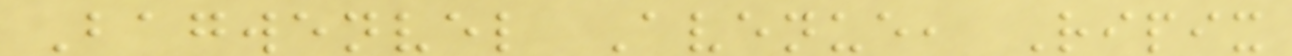Bagwenvel Avenue, Ripix
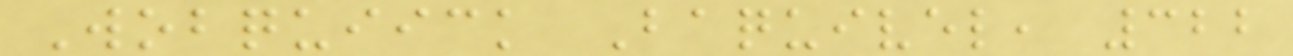Wobquiick Baquivel, 322
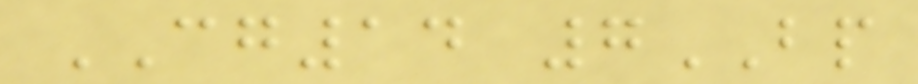CG14 7BP
